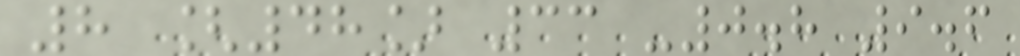8 [48] 33 -0.8 9.6
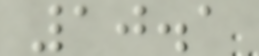10.1
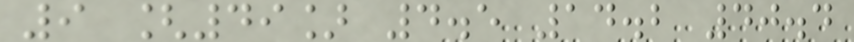9 [49] 4.5 14.2 40.4
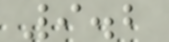9.2
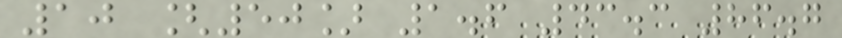10 [50] 1.6 43.3 86.7
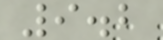9.2
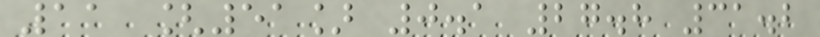11 [51] 0.1 27.8 31.2
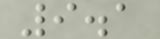9.1
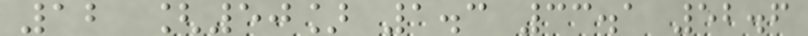12 [50] 1.3 33.1 52.6
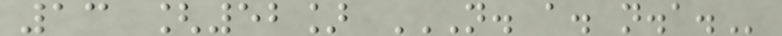13 [52] N. A. N.A.
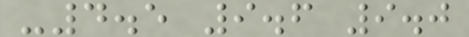-4.5 9.6 9.0
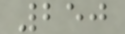250
